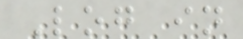Log in
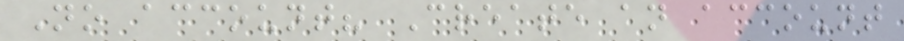No account? Create an account
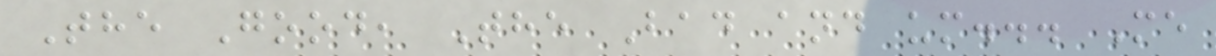The Good, The Bad and um... Me
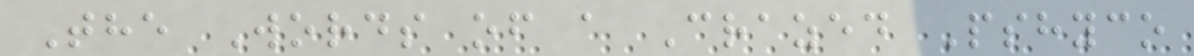The Words of a Crazed Pshyco
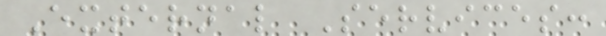External Services:
